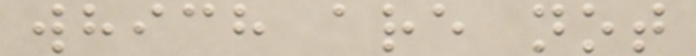which are not
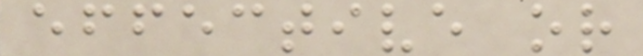effective or
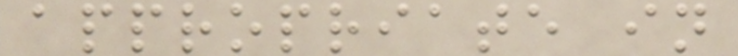appropriate in
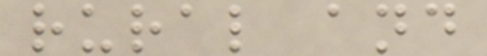rural and
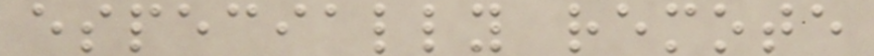especially remote
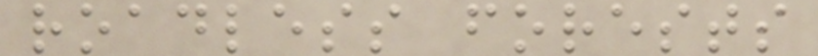roadless forests
